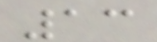13
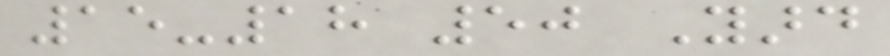15-18 50 Yard
